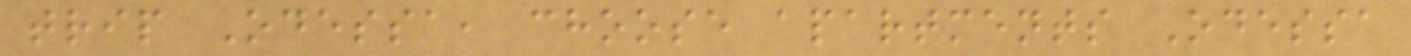trip Odessa, choose apartments Odessa
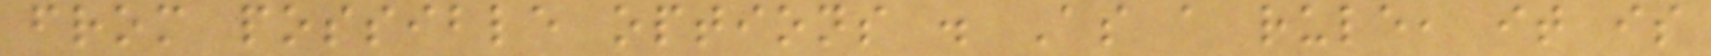from possible options . As a rule, it is
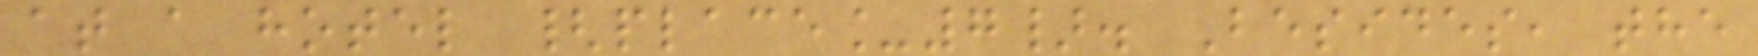at a hotel {place_7}. Besides, the
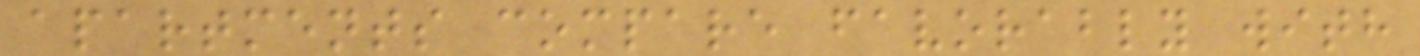apartments compare favorably with
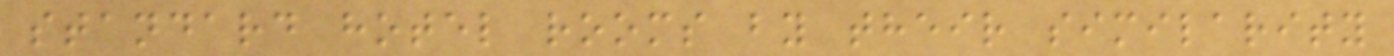standard hotel rooms by their similarity
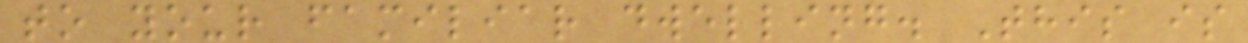to your familiar dwelling. This is
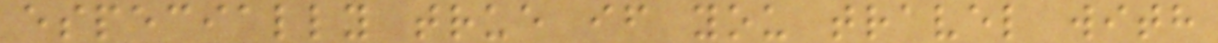especially true if you travel with
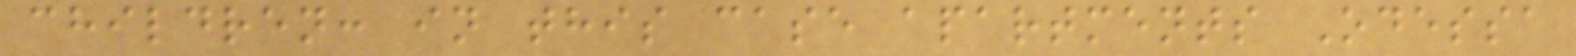children: in this case apartments Odessa
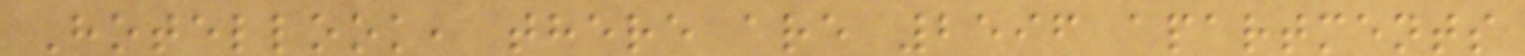Hotellook, there are 2596 apartments
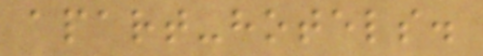apart-hotels.
